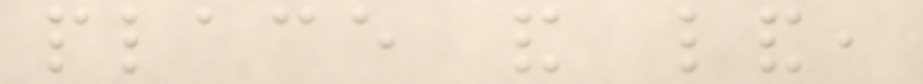place and land,
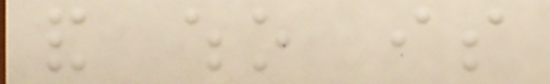and who is
